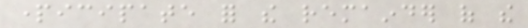participate for the remainder of the
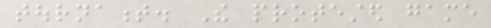tournament. The protested game
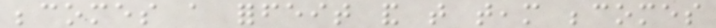becomes a forfeit and that team becomes
